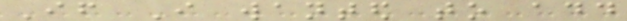If I wanted to add
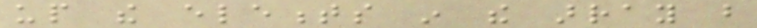up the elements in the array but
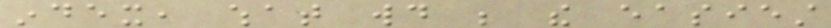index, what would be the easiest
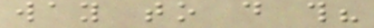way to do this?
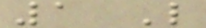1 Like
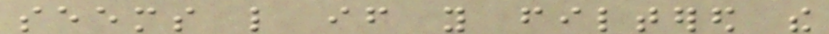seems like if you filtered the
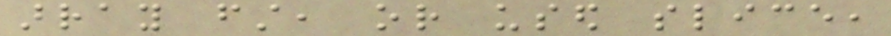array first, or used slice,
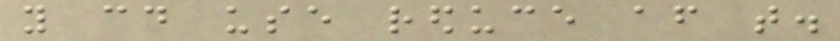you could use reduce after that.
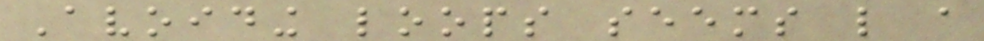Avoiding loops seems like a
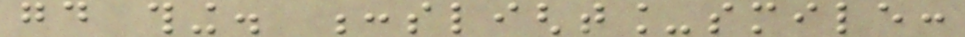good thing. :slight_smile:
